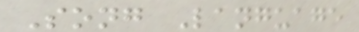Song Language
